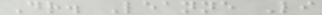Dr. Leanne Li
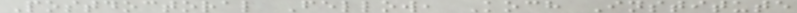Postdoctoral Fellow, Koch Institute
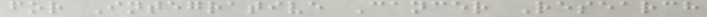for Integrative Cancer Research
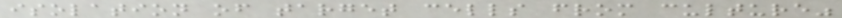isolation of target cells from culture"
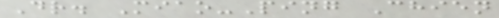Dr. Miao-Ping Chien
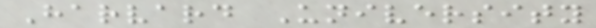Harvard University
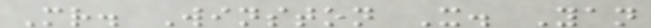Mr. Winston X. Yan
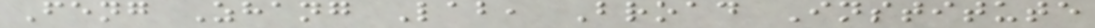Feng Zhang Lab, Broad Institute
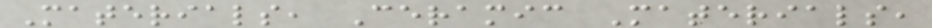Materials, Ceramic Materials,
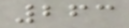263
